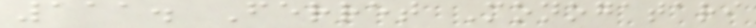111. Ferret Monogatari
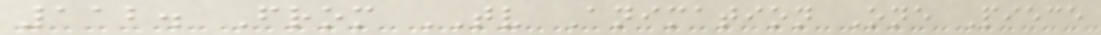112. From TV Animation One Piece
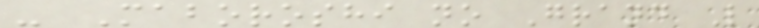- Maboroshi no Grand L
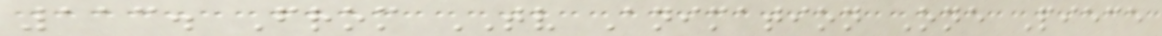113. From TV Animation One Piece
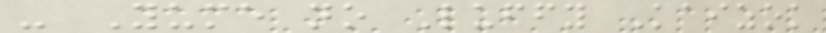- Yume no Luffy Kaizok
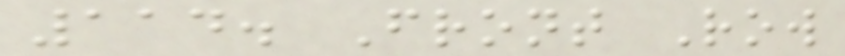114. Front Row
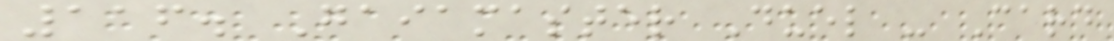116. Gaiamaster Duel - Card
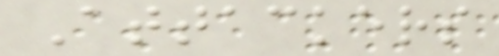Attackers
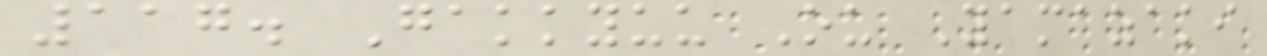117. Gakkyuu Ou Yamazaki
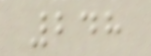248
